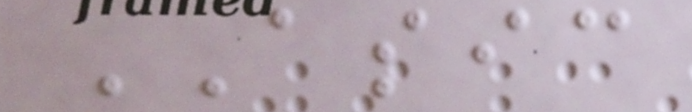ASIC
